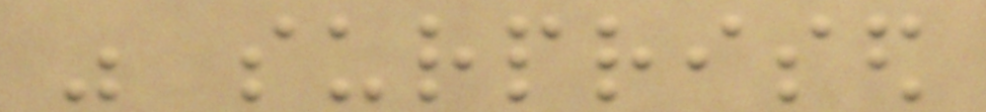was surprised
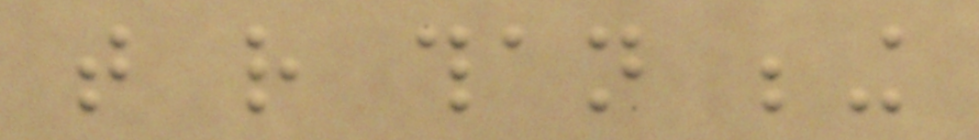that rather than being
